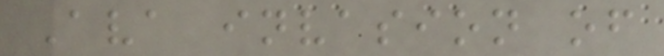Ava invasion of
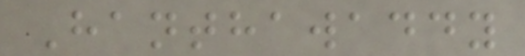Hanthawaddy
